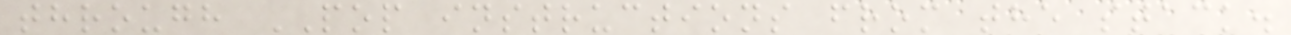through POP instructions from the stack.
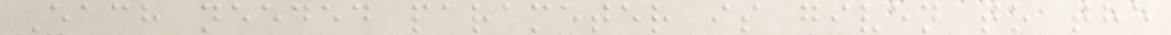Each needed parameter is given to the
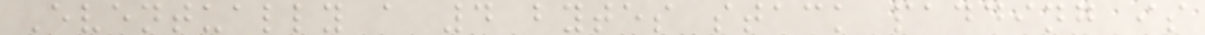Eventually a 4 bytes stack padding is
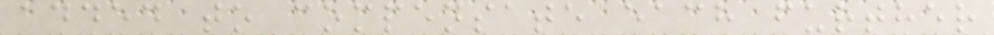added to compensate each further
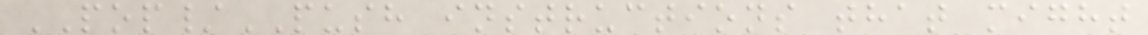POP/PUSH instructions that might
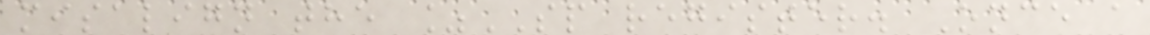misalign the %SP register. Once a
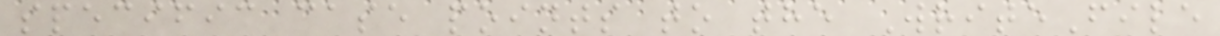specific case points to the WriteFile
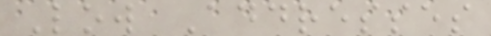Low Addresses
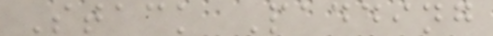Stack Padding
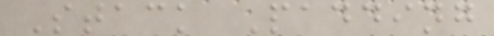Stack Padding
